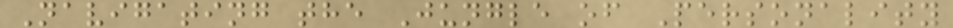Navigating the Jungle of Personality
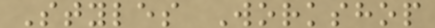Styles Workshop
